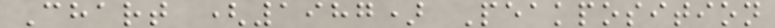Chart (1987) Peakposition
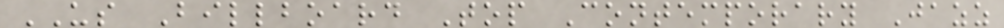US Billboard Top Contemporary Jazz
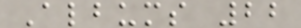Albums 22
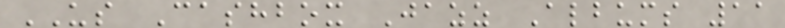US Cashbox Jazz Albums 11
